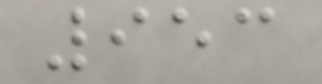953
